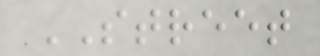STREET
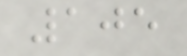105
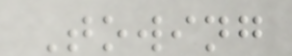Towing
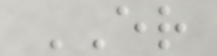ER
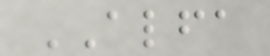ALFA
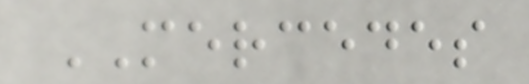MERCEDES
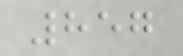857
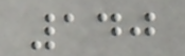140
